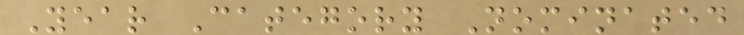Year Category Nominated
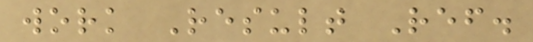work Result Ref.
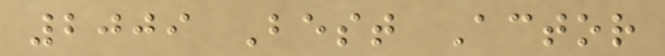2009 Best Actor
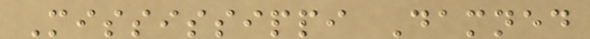Mississippi Damned
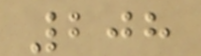208
